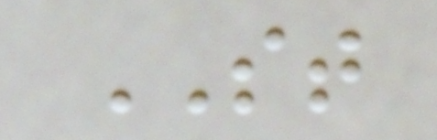ST
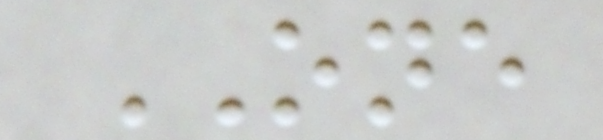ONE
